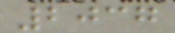2037
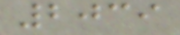2039
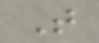T
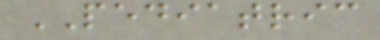PEDIATRIC
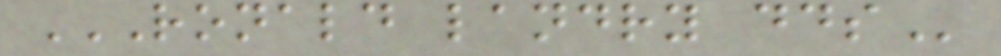RONALD LANDRY DDS
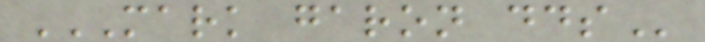MARK GARON DDS
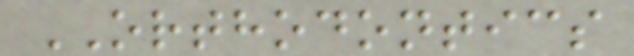ORTHODONTICS
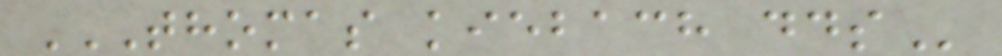THOMAS KIEBACH DDS
